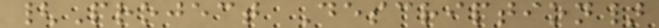{Project Description}
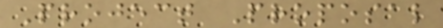Project Proposal
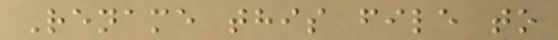Rename this file to
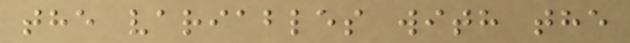the variables with the
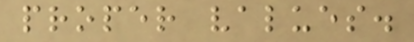proper values.
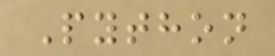Python
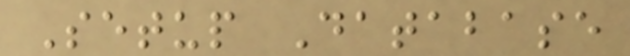Setup Database
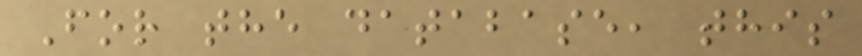For the database, this
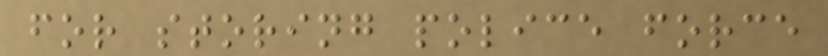for storing police force
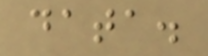data.
